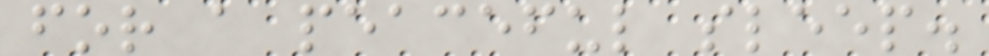for a peaceful sleep.
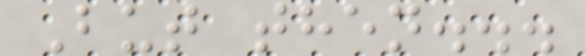But then...
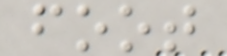foot
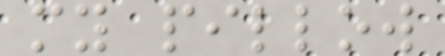my pillow
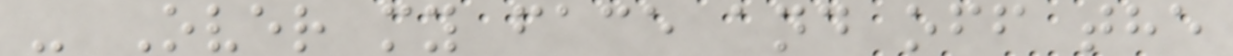- Over my face and off the
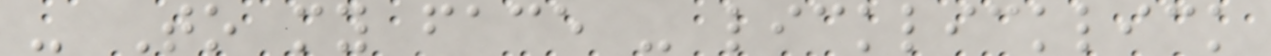- To my face - licklicklick
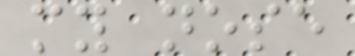my nose
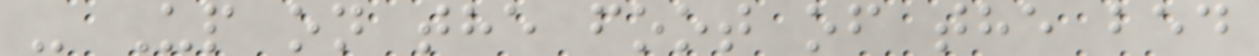- Up on the foot of the bed
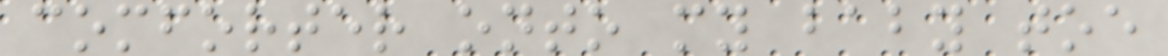comforter onto my baby toe
